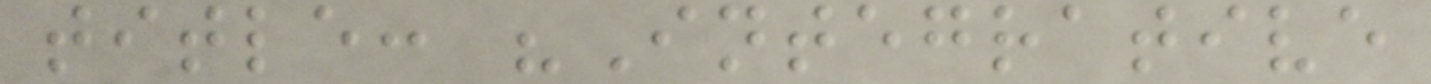title: "Integrative
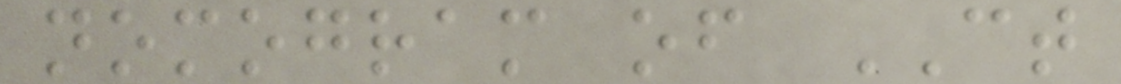nomogram of CT
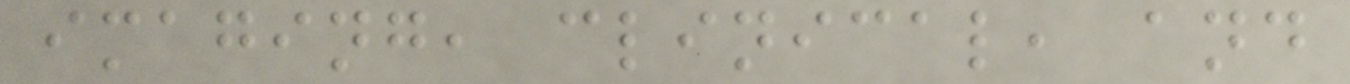imaging, clinical, and
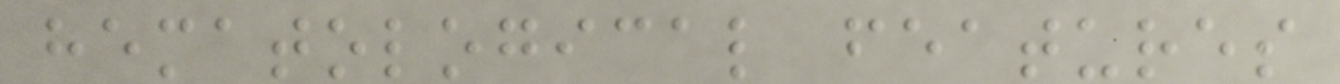hematological features
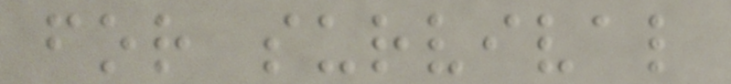for survival
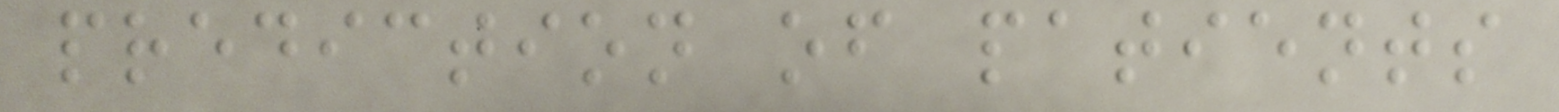prediction of patients
